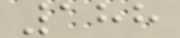188
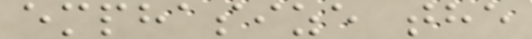emphasize the
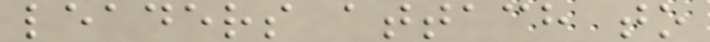leaders attach to
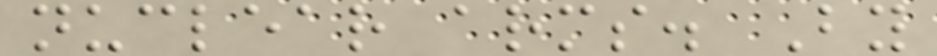nuclear arms. By
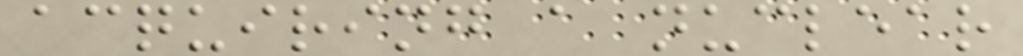acquiring a nuclear
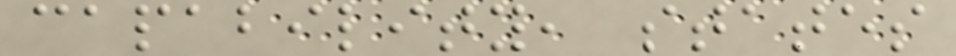capability, states
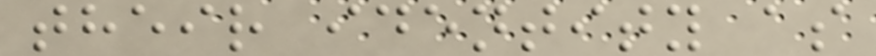their identity as
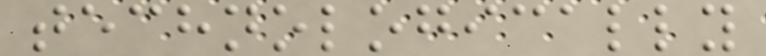technologically
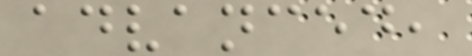advanced,
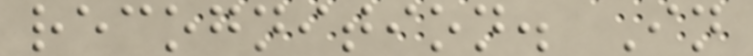recognition. In
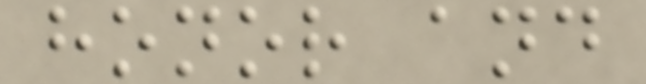honor and
